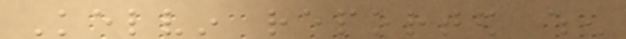Kelvin reported when
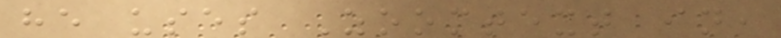he uses Zoomtext in,
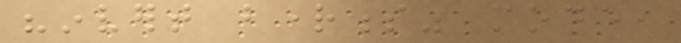"invert brightness" mode,
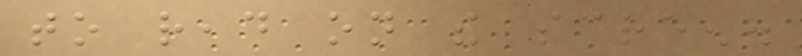to read on the screen.
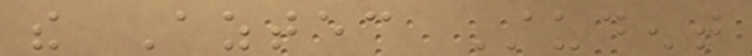the Aztec Student
